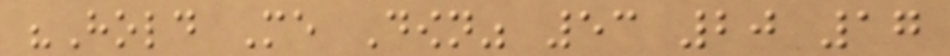"Hold Me Down" 53 20 17
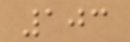103
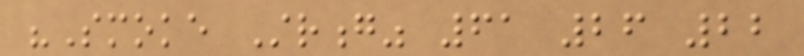"Smoke Strong" 61 26 22
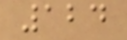124
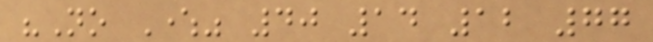"No Where" 40 14 12 77
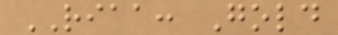RIAA: Gold
